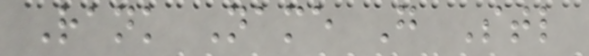Rank Name G Stl
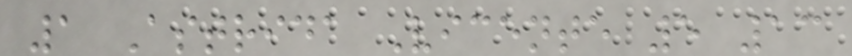1 Astrida Vicente 5 13
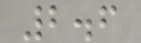2.6
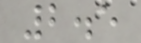2.5
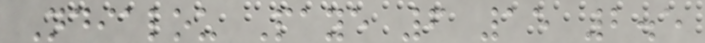Ndialou Paye 6 15 2.5
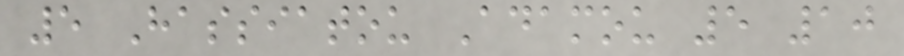5 Hassiatou Adamou 5 10
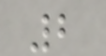2
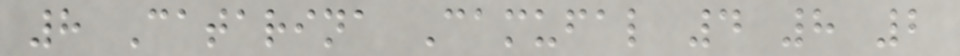8 Catarina Camufal 4 8 2
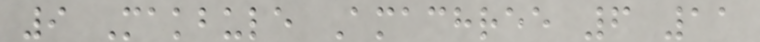9 Makbule Amachree 6 11
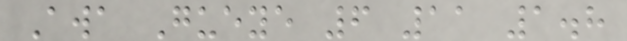Awa Gueye 6 11 1.8
